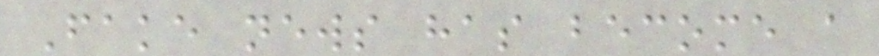Fake news has become a
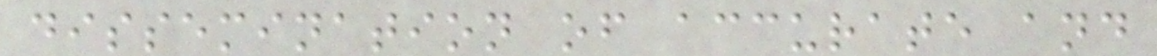dissemination of accurate and
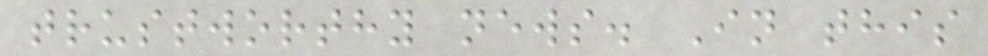trustworthy news. In this
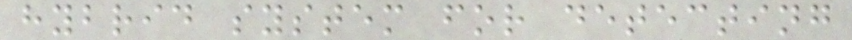hybrid system for detecting
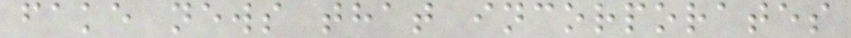fake news that incorporates
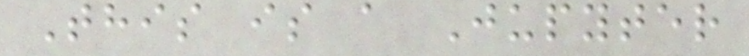This is a Jupyter
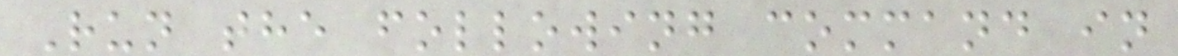Run the following command in
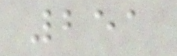251
